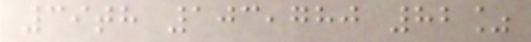39th 103,780 82%
